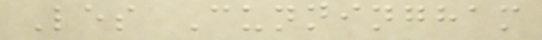Les Cunningham
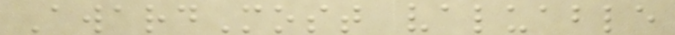AwardMost valuable
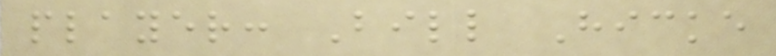player: Bill Hicke
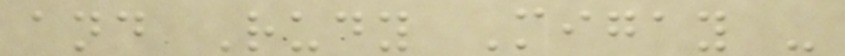and Rudy Migay -
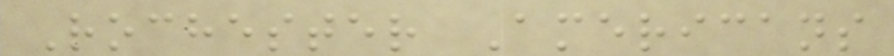Rochester Americans
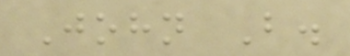John B.
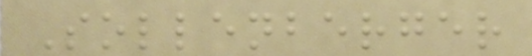Sollenberger
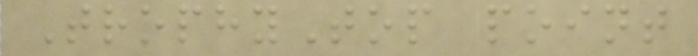TrophyTop point
